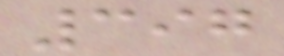397
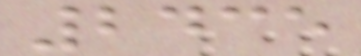2435
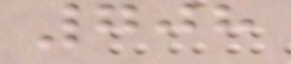708
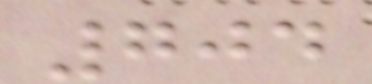704
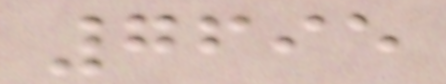7695
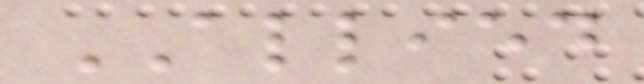ALLIED
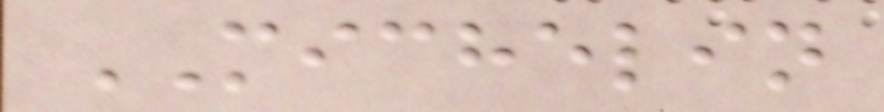MICHELIN
